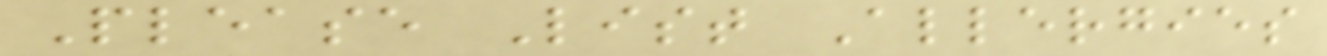Please List Allergies
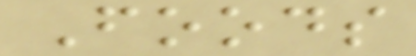Foods
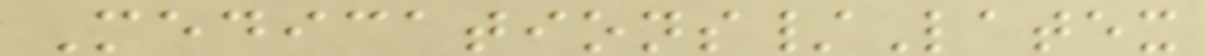Medications/Latex
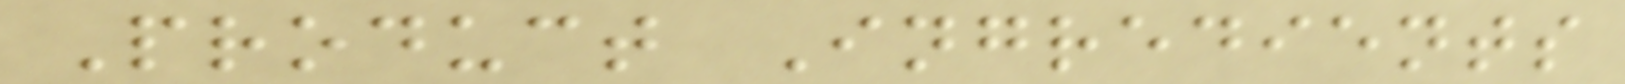Product Ingredients
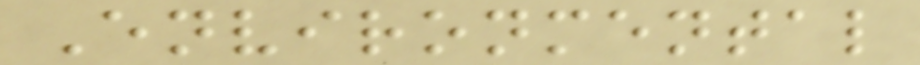Environmental
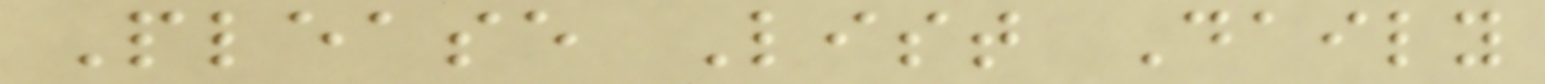Please List Daily
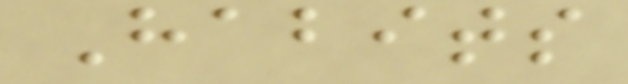Habits
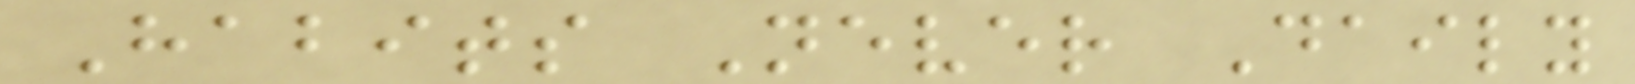Habits Never Daily
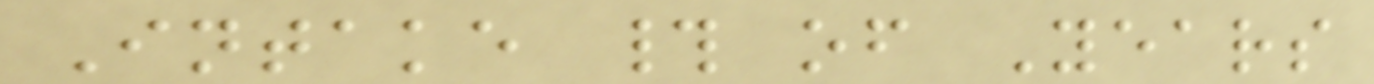Intake # of Years
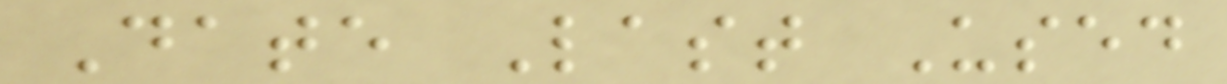Date Last Used
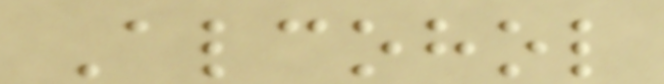Alcohol
